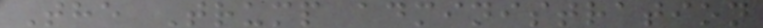The Trump administration
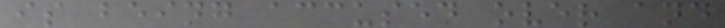is being accused over and
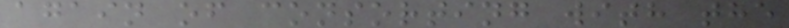again of consorting with the
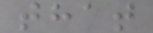that
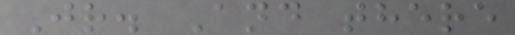Jr. And there
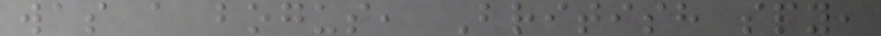was a bogus, British spy,
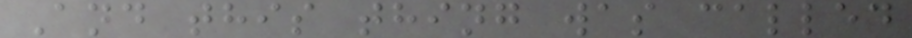And this thing was called
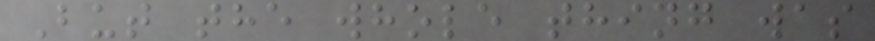But the whole thing was
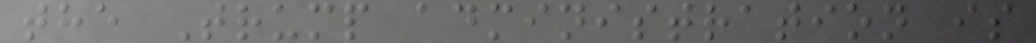the Trump administration is
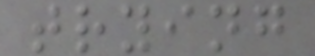trying
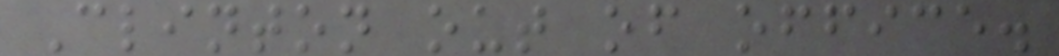Clinton out of office.
